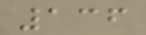136
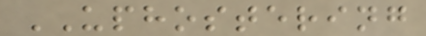UPHOSTERING
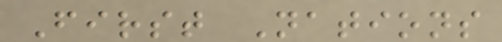First Nations
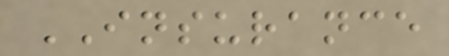INSURANCE
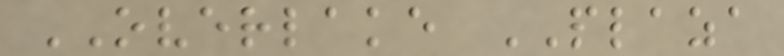OVERLAKE PLAZA
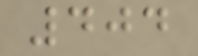404
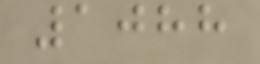1088
